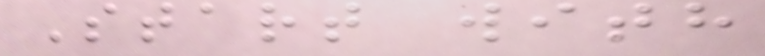Start with
